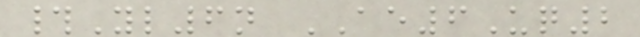#Yl6n AE6Uq2
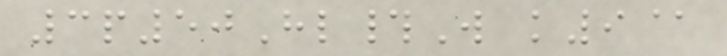3p50Hl#W k9@
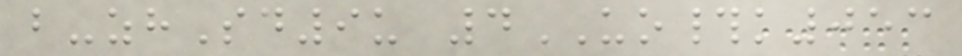b-zhSd9u 4UO#k053
